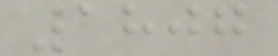1807
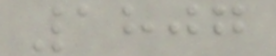1807
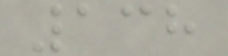138
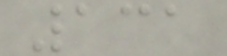131
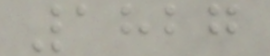1827
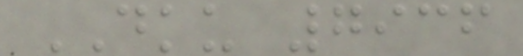DKU 7936
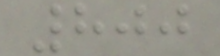800
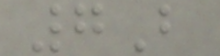7B
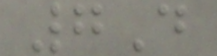7D
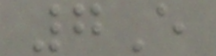7E
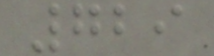729
